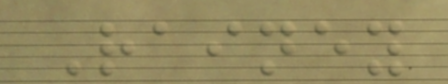Rainey
